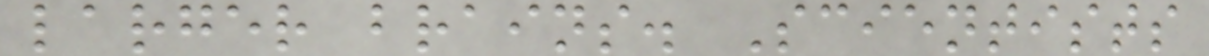larger brains. Scientists
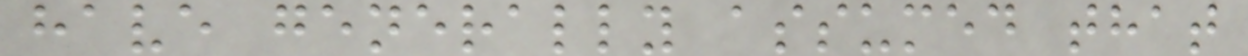have generally assumed that
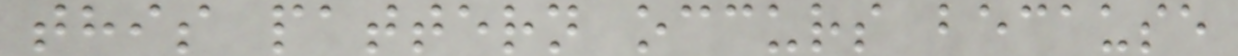this pattern occurs because
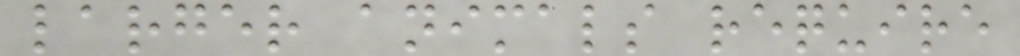larger animals require
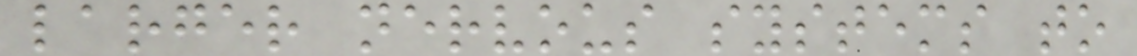larger nervous systems to
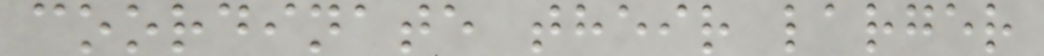coordinate their larger
